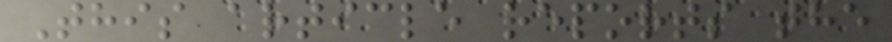This article reports the
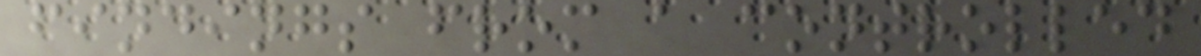findings from a controlled
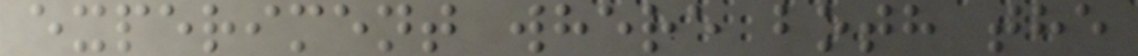experiment where both the
